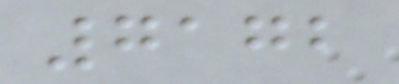7172
